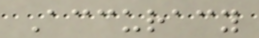Accuracy
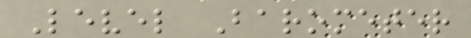Level Barometer
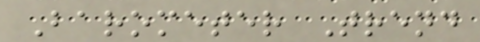Barometer Trend
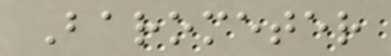Barometer
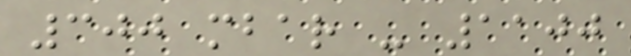300 mbar - 1100
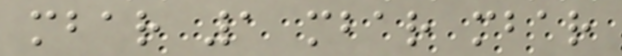mbar 1 mbar mbar
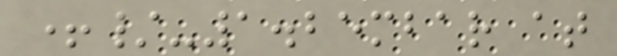+/-1.25mbar at
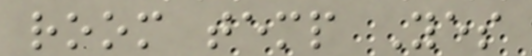room temp Yes
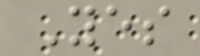Yes
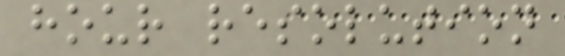hour resolution
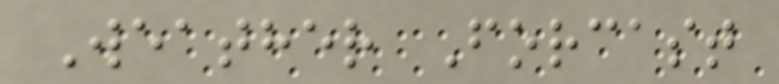Weather Forcast
